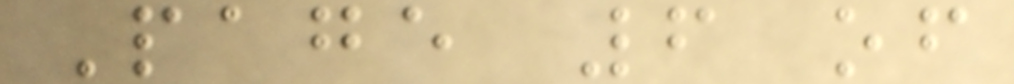Page 6 of
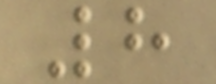8
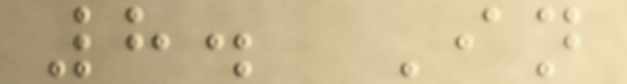8. In
